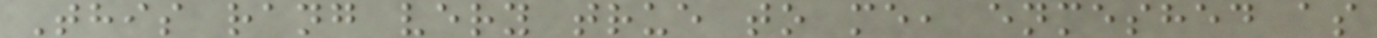This rang very true to me, enmeshed as
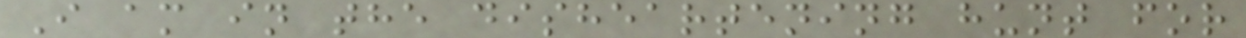I am in the disheartening hunt for
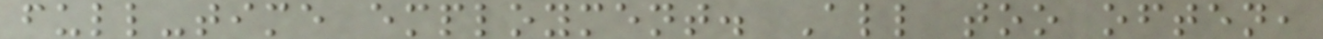full-time employment. All too often,
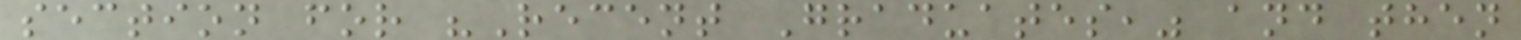section for "Recent Graduates," and then
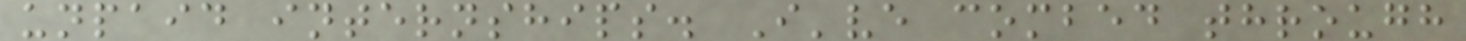unpaid internships. I've combed through
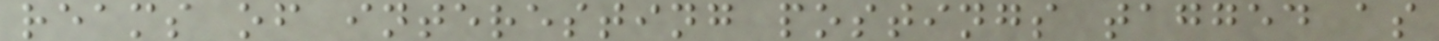reams of interesting postings tagged as
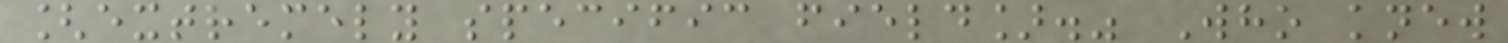[extremely specific field]." Who knew
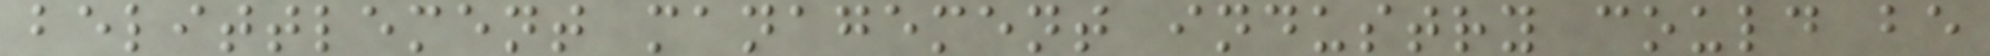belittlement management industry could be
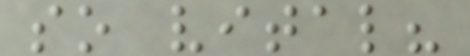so vital?
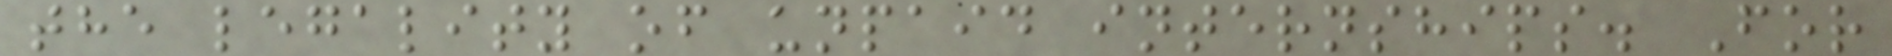the legality of unpaid internships. For
